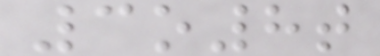3o8t
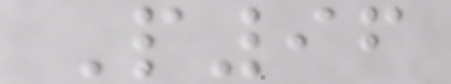P96
